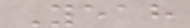Yeah
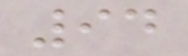94
